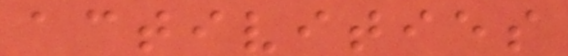activities
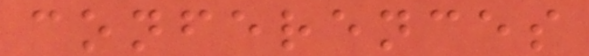conferences
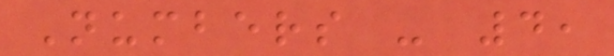Numbers - 4,
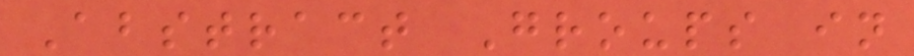Abstract Groups in
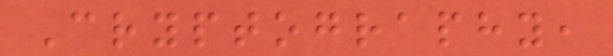Cryptography,
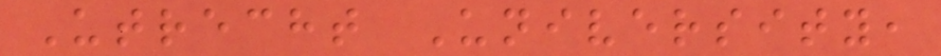Utrecht University,
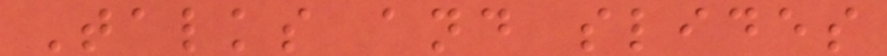Talks and slides
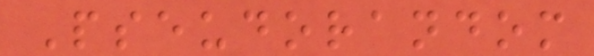Pseudorandom
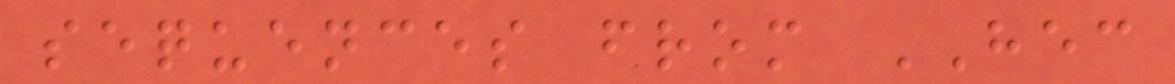sequences from HEC
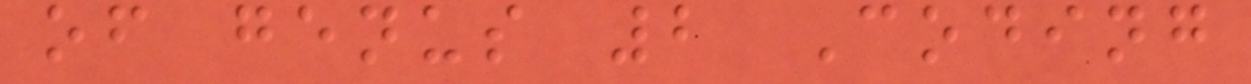of genus 2 Coding
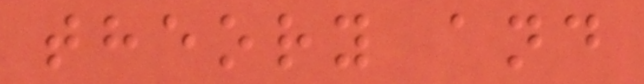theory and
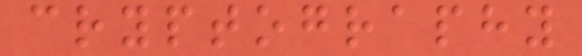cryptography
